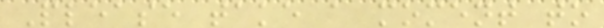Please take a moment to
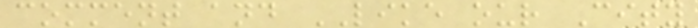comment and LIKE our City
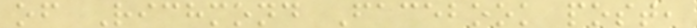of Richmond Facebook post,
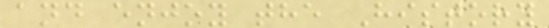and enjoy the History
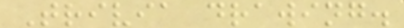Trivia drawing.
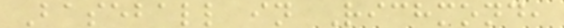Baseball in Richmond,
